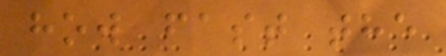how fast the
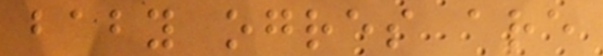baby ogres are
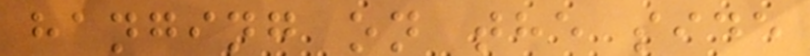hanging on the side
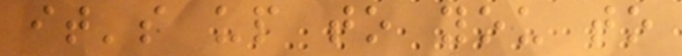it's up to you to
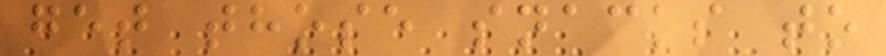get those snacks to
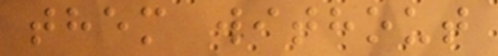them without
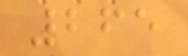265
